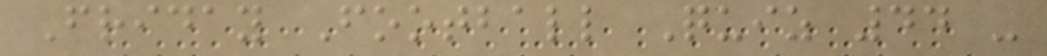Friday Football Quiz 44 -
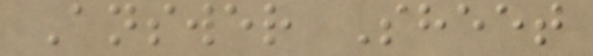Answer Sheet
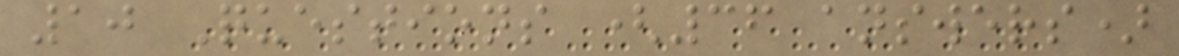10 Questions (36 answers)
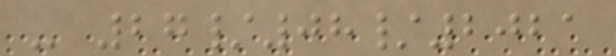- 27/08/2021
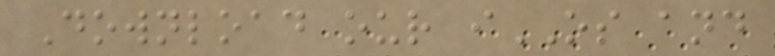Download our iOS and
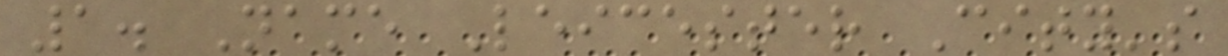1. Name Leicester City's
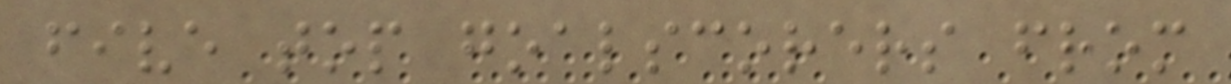five top goalscorers from
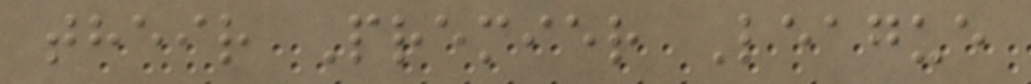their Premier League
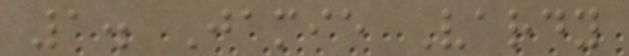1. Jamie Vardy
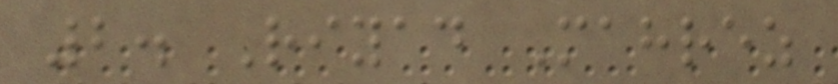2. Riyad Mahrez
